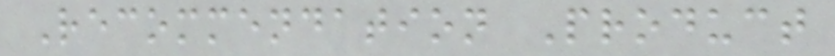Recommendation Product
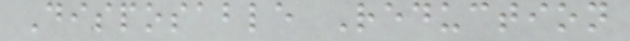Disposable Reduction
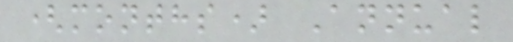(months) Annual
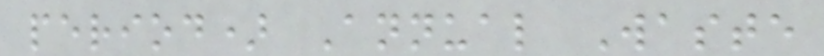period) Annual Waste
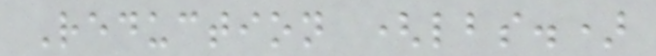Reduction (lbs.)
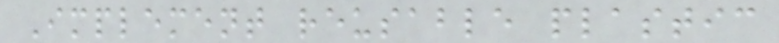Implement reusable plastic
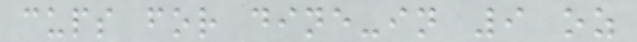cups for dine-in 9 oz
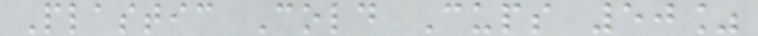Plastic Cold Cups 50%
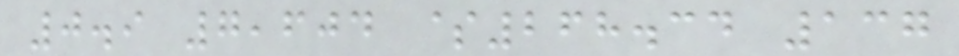0.9 7,604 $268.34 137
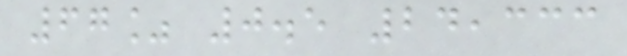67% 0.5 24,333
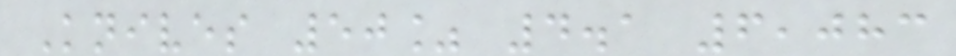Knives 50% 4.1 6,083
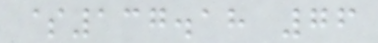$137.18 76
